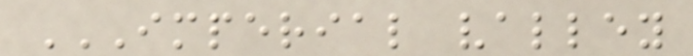IMPERIAL VALLEY
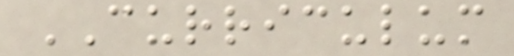CURRICULUM
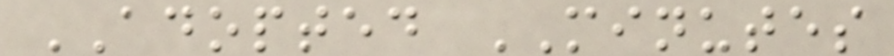ADOPTED MINUTES
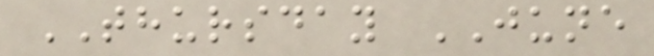THURSDAY JUNE
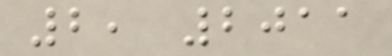2, 2011
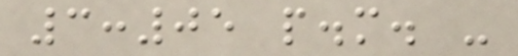3:05 p.m. -
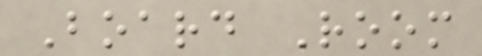Board Room
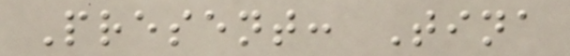Present: Tina
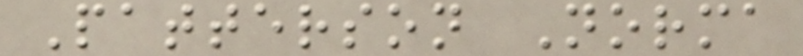Patterson Norma
